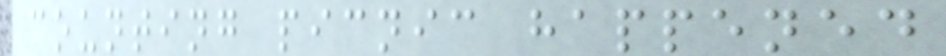counting picnic happened
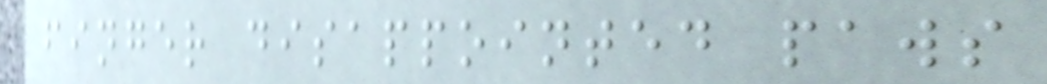finger disappointed paws
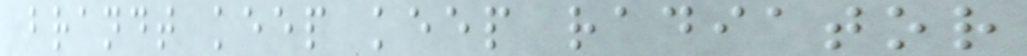brandt keep keep radiator
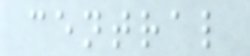central
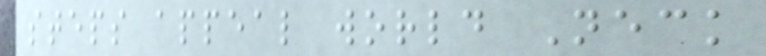steps appeal world Neck
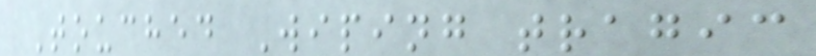Touched Wiping tragic
